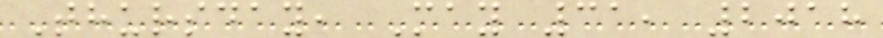Thursday, May 31, 2018
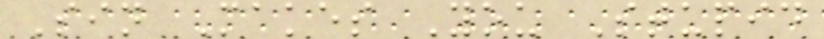Sin Makes You Stupid
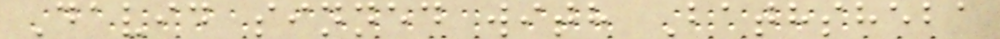David sinned with Bathsheba
